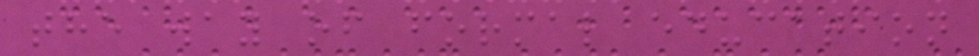the way of formal education
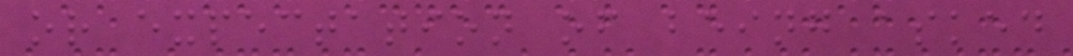or expectation of being asked
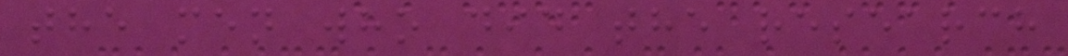the men who did the research
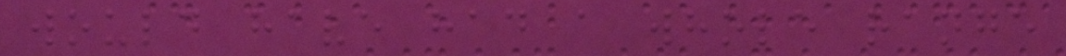would have had a whole range
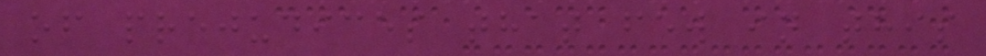of prejudices that few in this
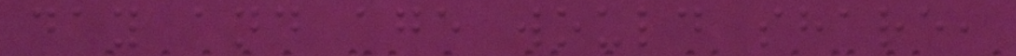day and age would share,
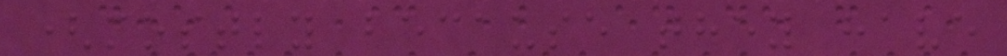(mostly because they have
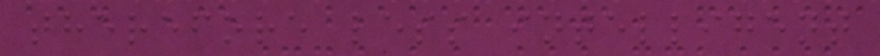therefore less intelligent
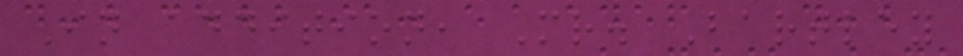In addition, Mr. Bartley
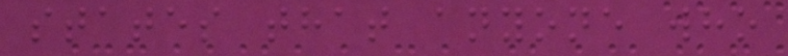states that anyone who
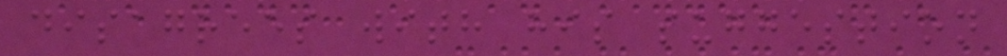disagrees with his suggestion
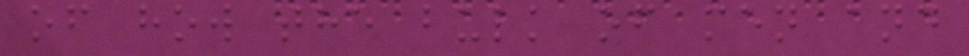of how the bulk of men and
